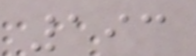193
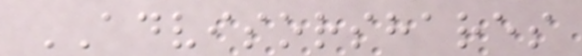ADVISORSHARES
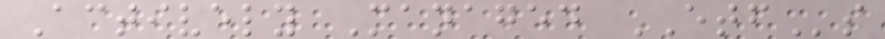Actively Managed ETFs
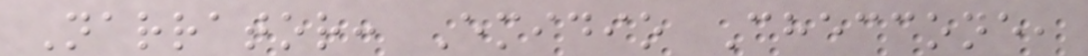Narrator: Emidio Checcone,
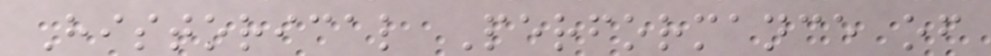Historical Performance of
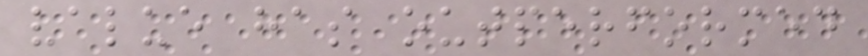value has outperformed
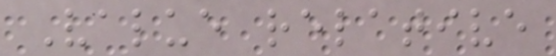Value relative
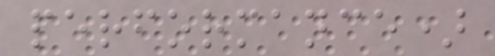performance)
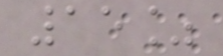15%
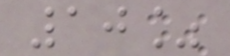10%
